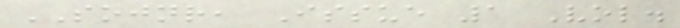SOJNR, Issue 1 Vol.
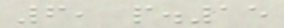6, p.15
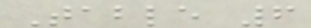Table 6
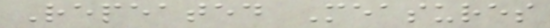Repeated Measures
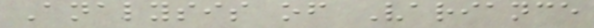Analysis of Variance
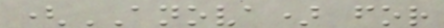(ANOVA) for
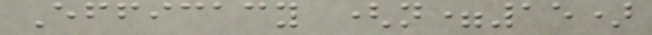Efficacy (n=15)
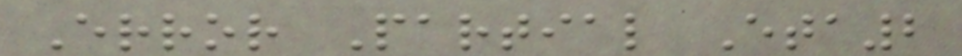Error Partial Eta2
